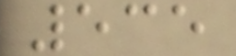535
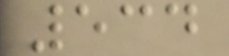534
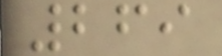269
